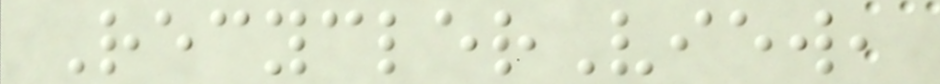RecyclerView,
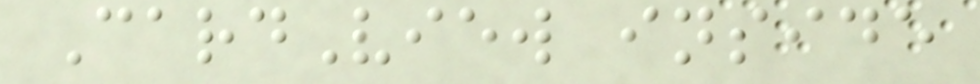CardView inside
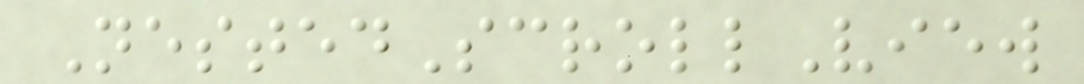NestedScrollView
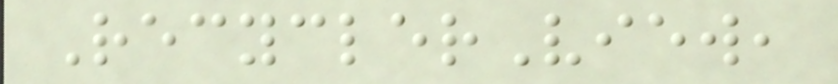RecyclerView,
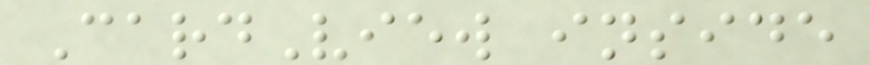CardView inside
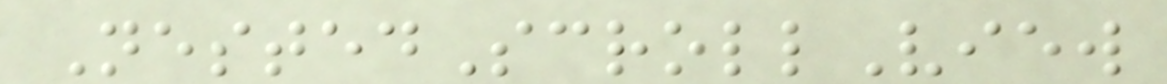NestedScrollView
